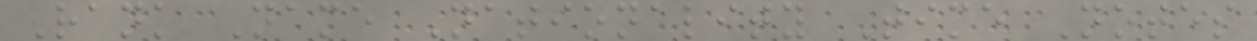Rank Name Nationality Time Notes
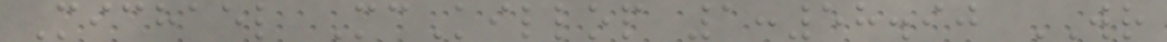Michael McKillop 1:58.90 WR
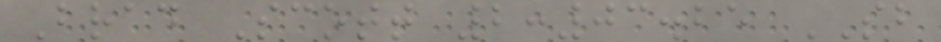Brad Scott 2:03.25 SB
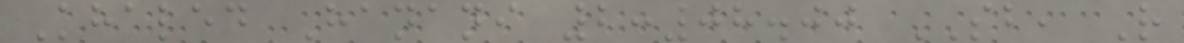Khaled Hanani 2:08.00 SB, R
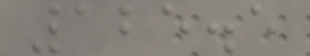125.5
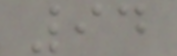94
